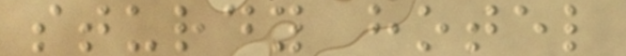sturdy hotel
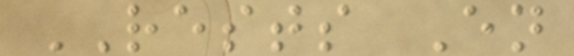RESTS En
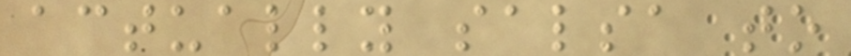actually salsa to
